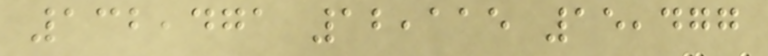132,471 12,115 15,477
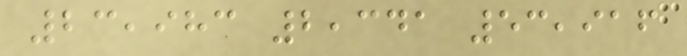23,983 2,341 53,916
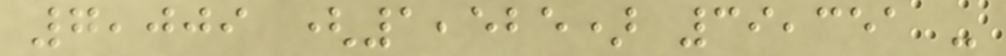7,009 (1,525) 39,351 -
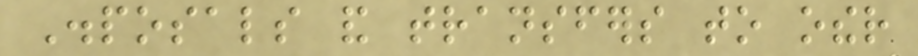Disposals and transfers to other
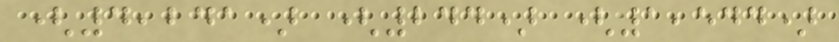(4,241) (244) (1,544)
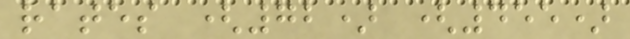rates (72) (455)
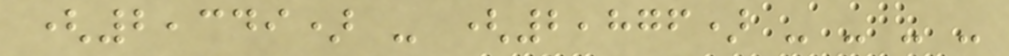(2,349) - (2,876) - - - -
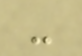-
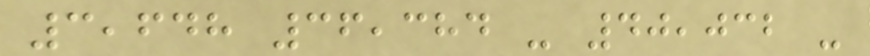3,648 36,384 - 40,032 -
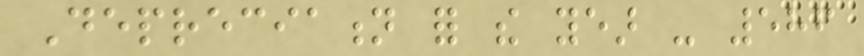Depreciation for the year - 586
